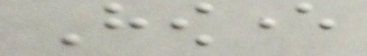However
